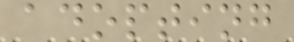adopting
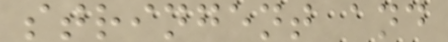stringent and
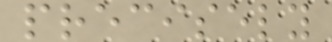precisely
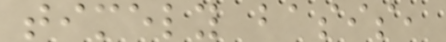timely basis,
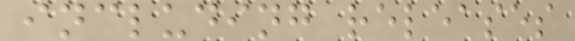including releases
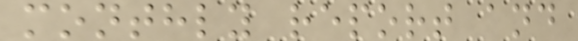monthly report and
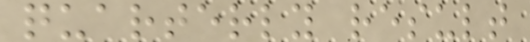quarterly result
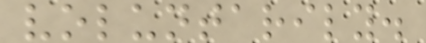voluntarily.
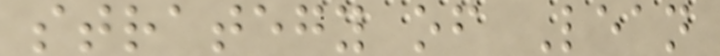strategy of Lean
